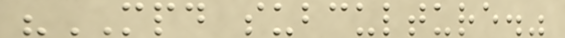"MPD subculture."
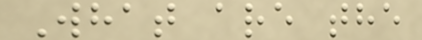What are the
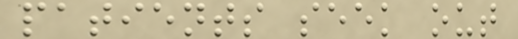patients seek out
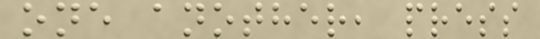one another, press
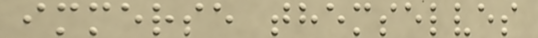immerse themselves
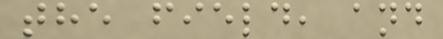the field, and
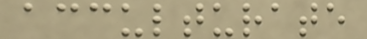acculturate
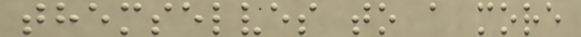themselves to a more
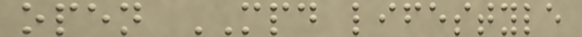open MPD lifestyle
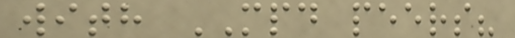with MPD peers?
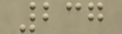237
